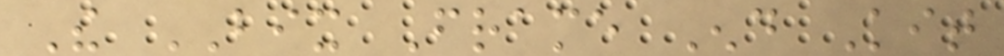The BIX Frame End Kit
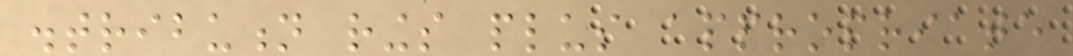distribution rings plus appropriate
